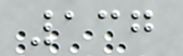137
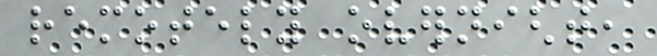remotely overnight,
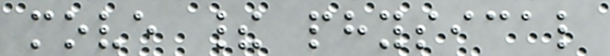move their physical
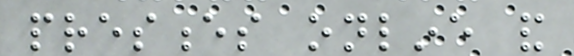presences online and
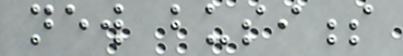new business
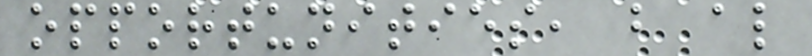opportunities, but also
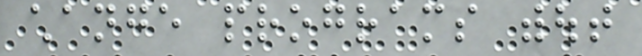change programs without
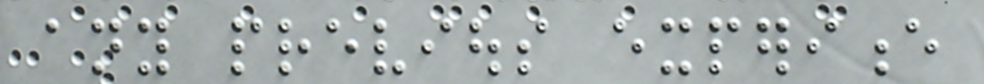any previous experience
